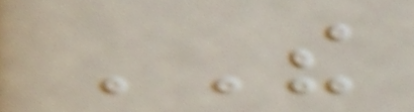THE
